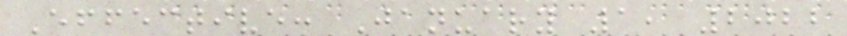Effective: January 1, 2022
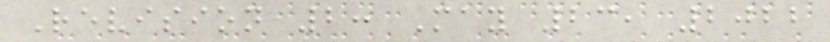Revision 2: May 23, 2022
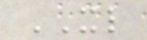XL
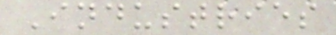Industries
